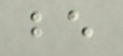be
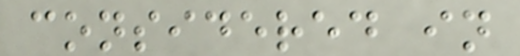considered in
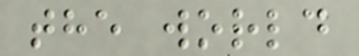the world
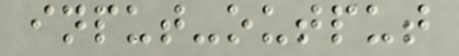input-output
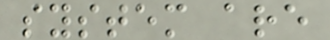system are
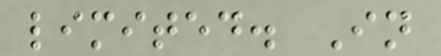limited. In
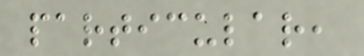particular,
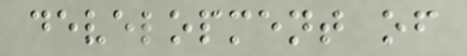development of
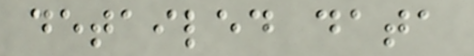detailed data
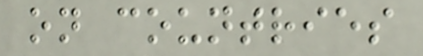on countries
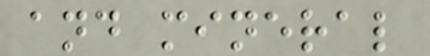and mineral
